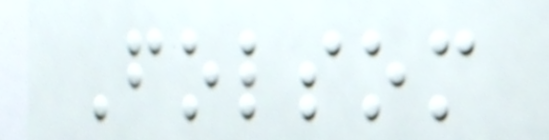Folsom
